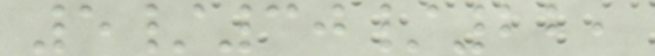5/30/22,
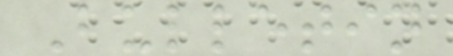Bulletin
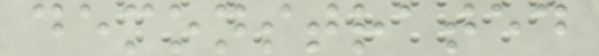demonstrated
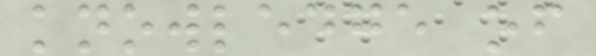knowledge of
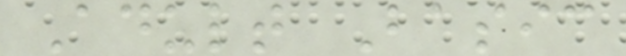Adult Basic
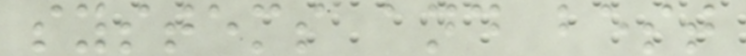systems and best
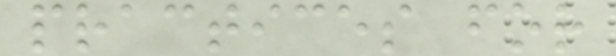practices for
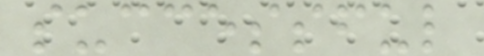successful
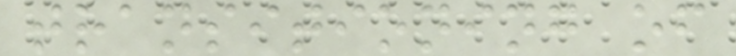transitioning of
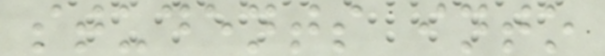students into
